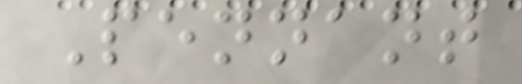Pennant
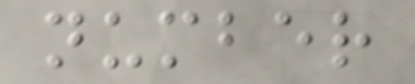number
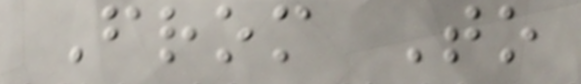From To
